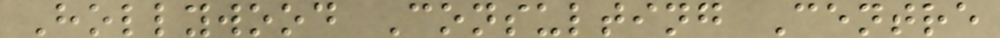Hollywood Consulting Centre
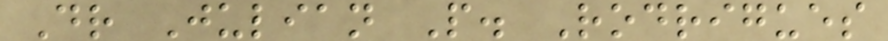Dr Julian P. Rodrigues
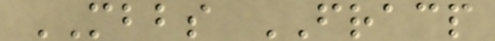MBBS FRACP
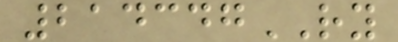214347RY
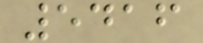5416
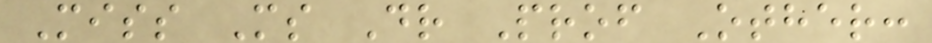Miss Ms Dr Prof Other:
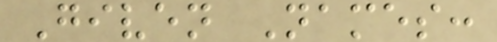Given Names:
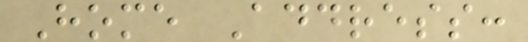Home Address:
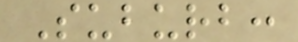Suburb:
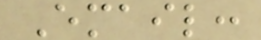Email:
